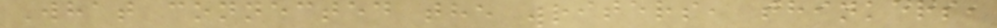What connected the writers, thinkers,
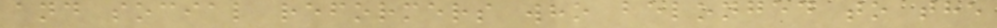and social reformers who belonged to the
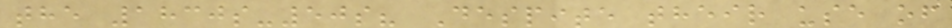the 1830s-50s? Despite their use of
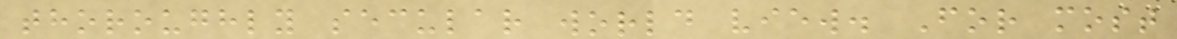thoroughly secular world view. For most
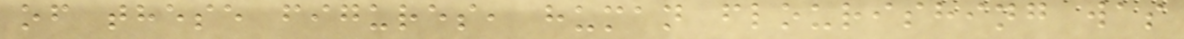of these figures, human flourishing was
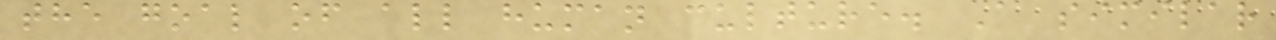the goal of all human culture. A similar
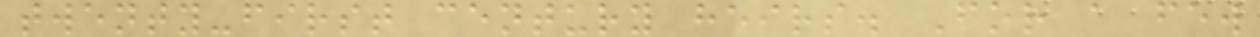twenty-first century heirs. For a few
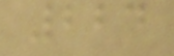224
